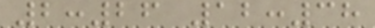2:26 12:38
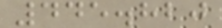445.820
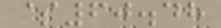$60.48
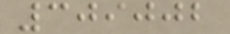309002
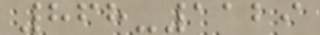868-1129
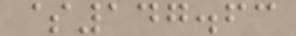$147.63
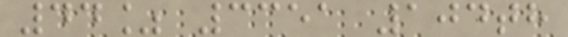44% 3351 104th
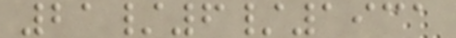21/6/1931
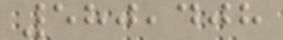580,408
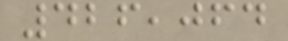426,064
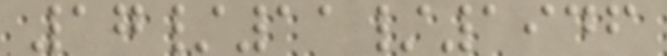17/11/1946
